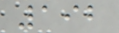192
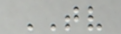TV
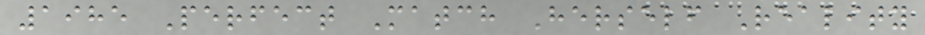1985 Perfect Match Herself Reality
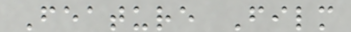Feature Film
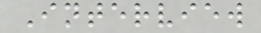Interview
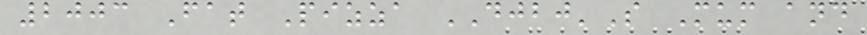2003 Fat Pizza DJBJ'S Mum and
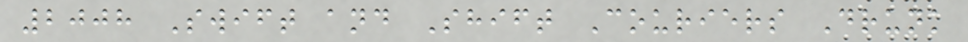2008 Swift and Shift Couriers Drunk
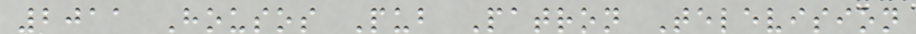2011 Housos Pub Patron Television
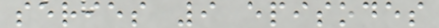series 9 episodes
